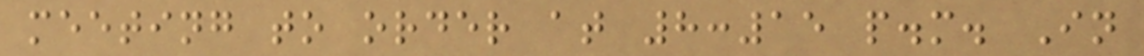meeting to order at 8:15 p.m. In
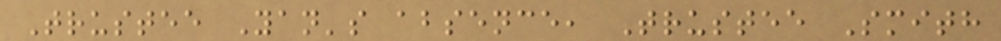Trustee Yan's absence, Trustee Smith
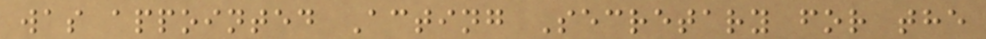was appointed Acting Secretary for the
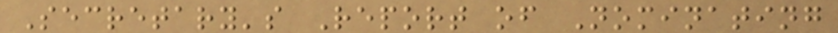Secretary's Report of Nominating
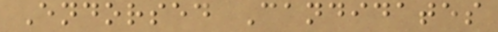Endorsed Candidates
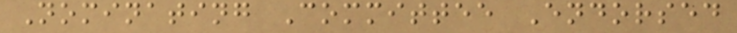Nominating Committee Endorsed
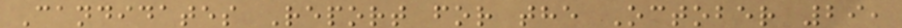Candidates Report for the October 29,
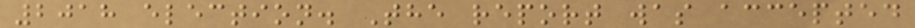2018 election. The report was accepted
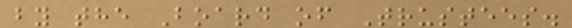by the Board of Trustees.
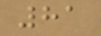81
